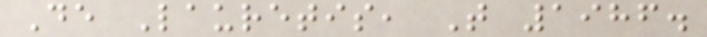De Lauretis, T 1986.
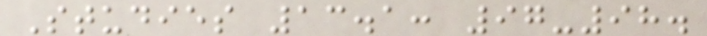Studies 13.1: 97-98.
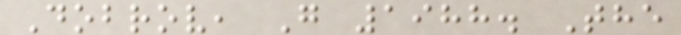Dobrov, G 1988. The
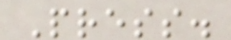Press.
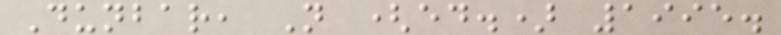Dunbar, N (ed.) 1995.
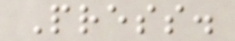Press.
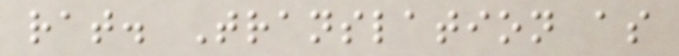rat. Translation as
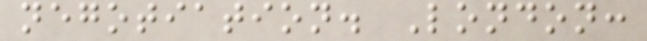negotiation. London:
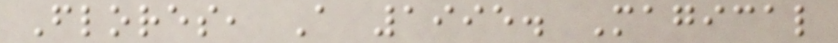Flores, A 1995. Magical
